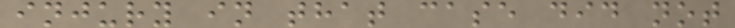injury in that case did not
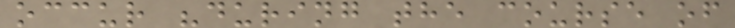occur "during the course of
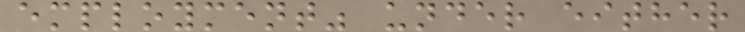employment" under either
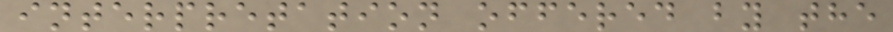interpretation offered by the
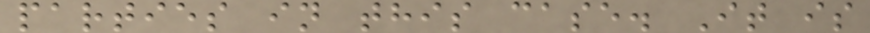parties in this case. It is
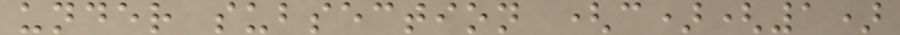under subsection (c)(1)
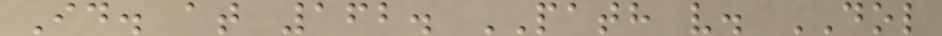Id. at 162. PATH v. DOL
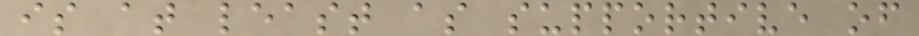is at least as supportive of
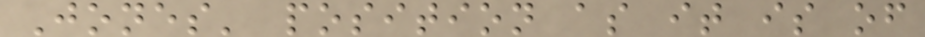Jones' position as it is of
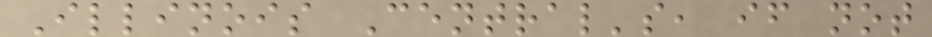Illinois Central's, if not
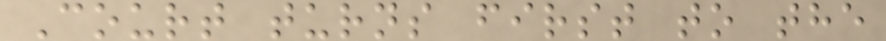Court turns first to the
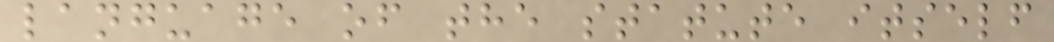language of the statute itself
